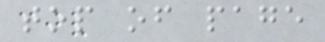top of page
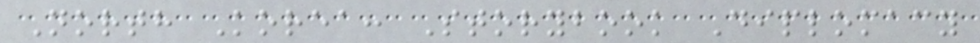North Korea: Storybook Diplomacy
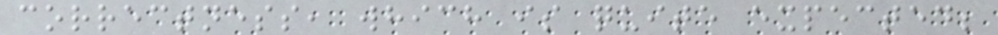correctness, which is quite expected;
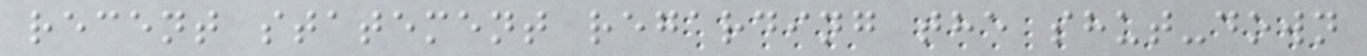recent statement regarding the shut-down
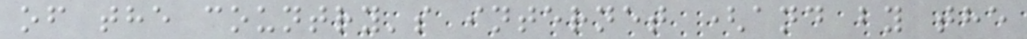of the country's internet (and by the
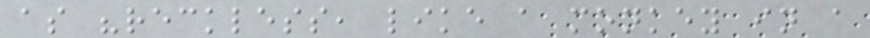as "reckless, like a monkey in a
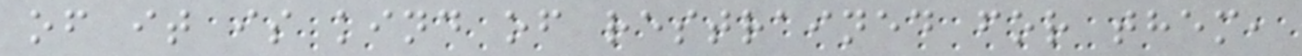of it is kind of restrained for them,
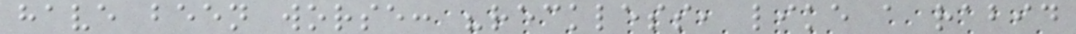have been worse: "reckless, like a rabid
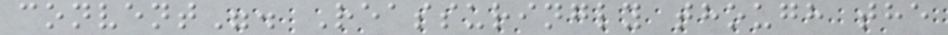convent". Reassuringly though the
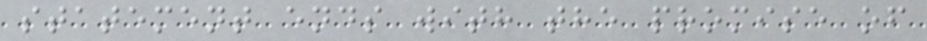statement ends with the promise of
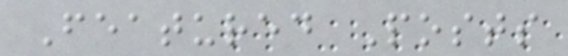Featured Posts
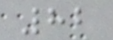82
